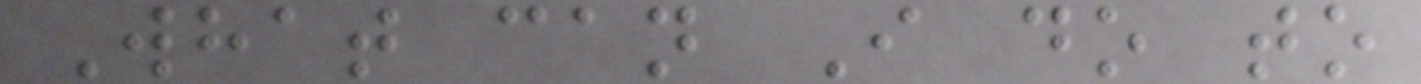What can I do to
